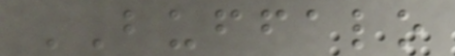BUFFALO
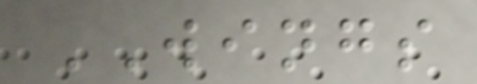WINGS
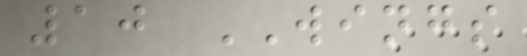10 WINGS
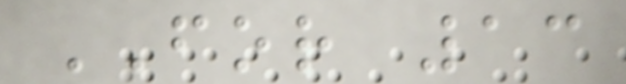FOR 13
